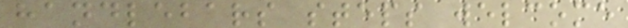handlebars steps welcome
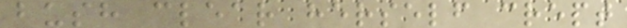bush clear herself crept
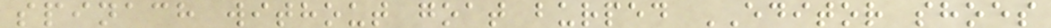spinach without goat burped EDITOR shoes
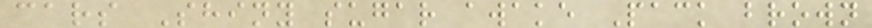cars Shiny sugar awake Pack brown
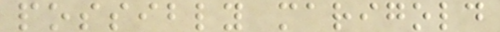possibly marigold
